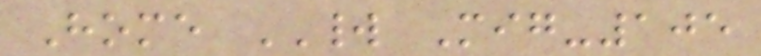Home WORLD Mig-105
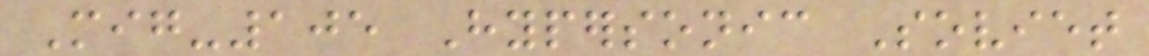Mig-105 Hypersonic Soviet
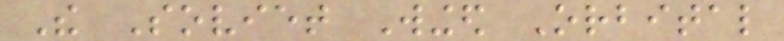The Soviet Winged Orbital
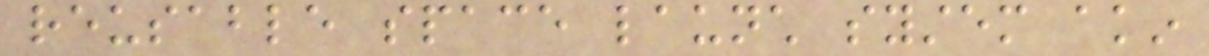reusable space launch system akin
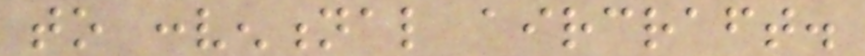to conventional aircraft.
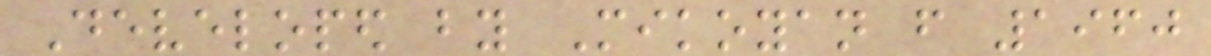Developed by Mikoyan from 1960
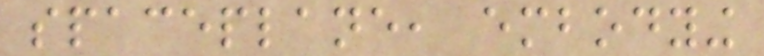spaceplane, embodying
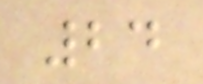24
